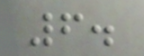6.
